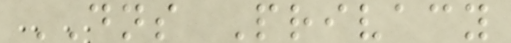DNS Privacy
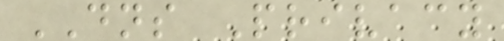DNS Privacy
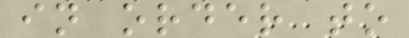in order to
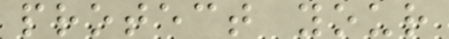protect your
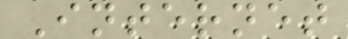Internet
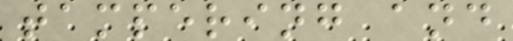tampering and
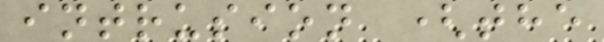intrusion (the
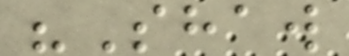"Shaw
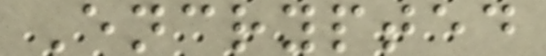Encrypted
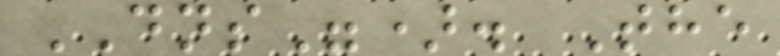DNS"). The
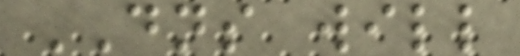DNS will
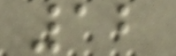12
